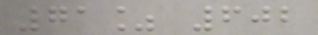71% 602
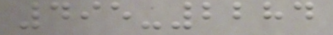495-2284
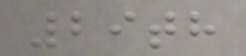29th
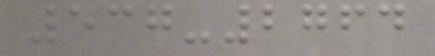537-2764
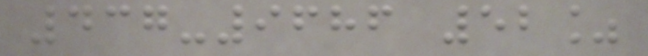437-9686 52%
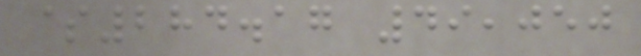$284.17 49,050
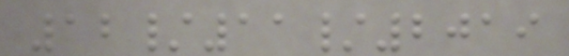12/11/2019
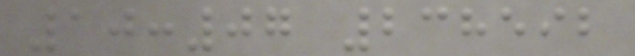10:07 238592
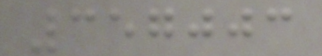357003
